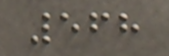568
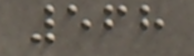568
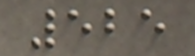525
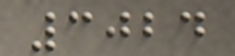3024
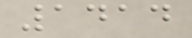1414
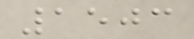1503
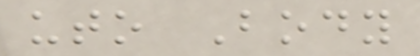uto Body
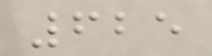625
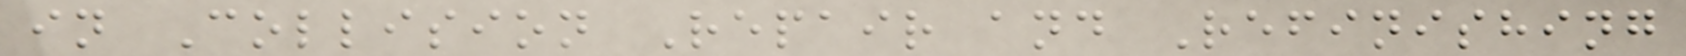in Collision Repair and Refinishing
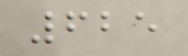625
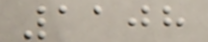1108
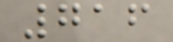716
